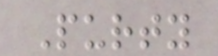Purty
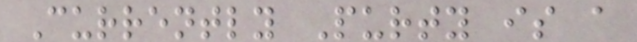Currently Purty is a
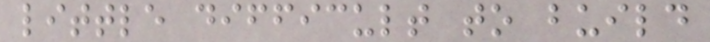little difficult to build
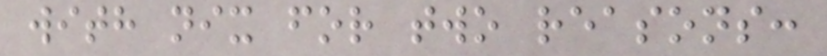with nix for two reasons:
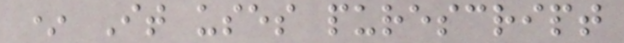* It uses purescript
